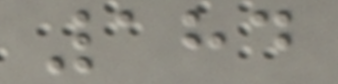184
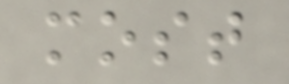most
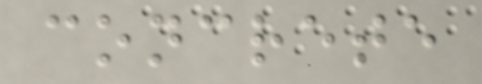concrete
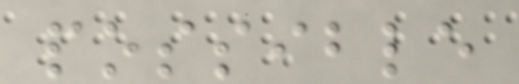possible
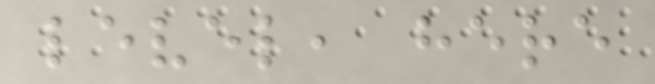level, here
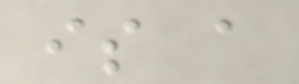is a
